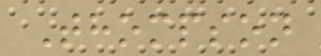Thompson
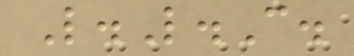L.L.C.
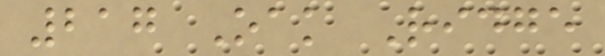217 Oak Ridge
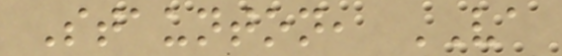Staunton, VA
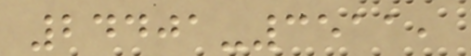24401-3511,
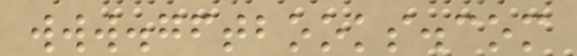www.gftbooks.com
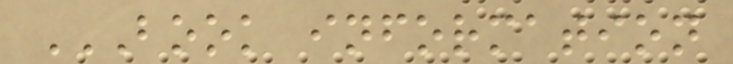BOOK INFORMATION
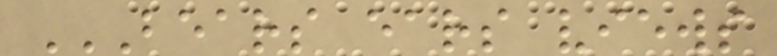BEARS EARS VIEWS
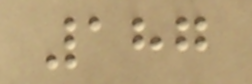187
